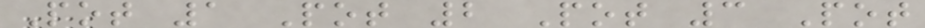Pot 1 Pot 2 Pot 3 Pot
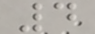4
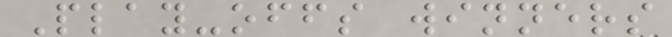Play-offs winners
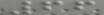66
